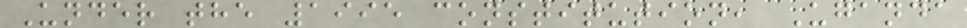Under the 1995 constitution, Uganda
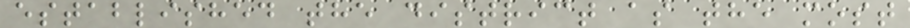established the district as the most
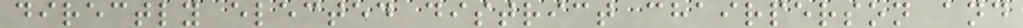directly elected district chairperson and
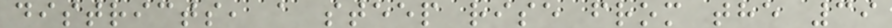districts, a steep rise from the 39
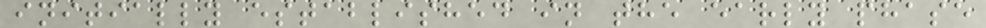initially established in the early phase
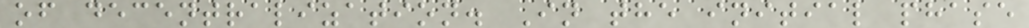of decentralization. In the initial phase
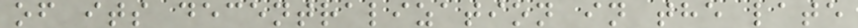of its decentralization in the late
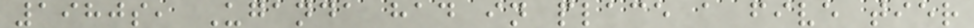1980s, Uganda had in place a five tier
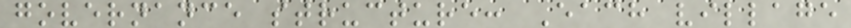governance structure: Each village
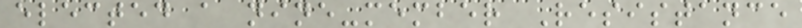elected a nine-member Resistance
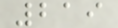219
